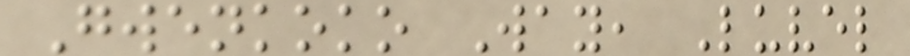Gwenkoko Way, Luvel
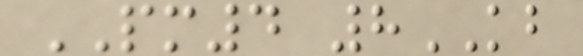PM4 8KB
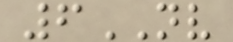6NV
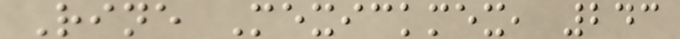Rine Mexickmex, 243
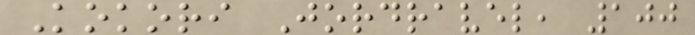Kokori Jordravel, 100
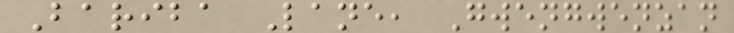Bariba Lane, Gwengwenzan
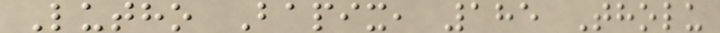Lutho Bapix, 185 Tholu
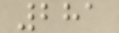281
